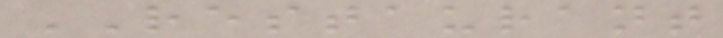RESTAURANT
